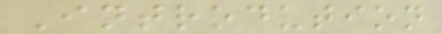Introdution
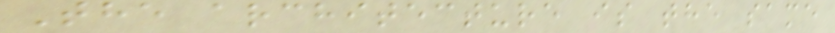The architecture is the same
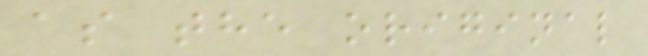as the original
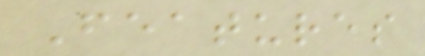Features
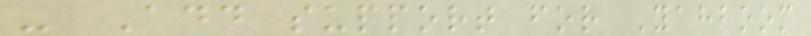- Add support for Yahboom
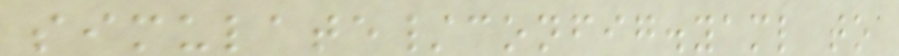simulate/config.yaml to
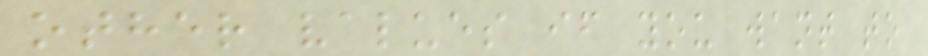other values if you want to
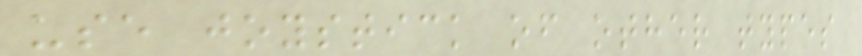use joystick of other types
